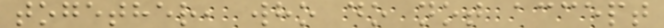together, who do not accept
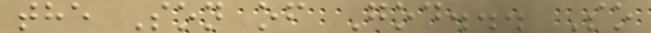the Son of God... So
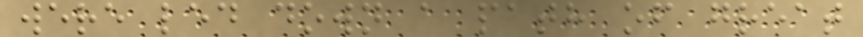were led down a path of great
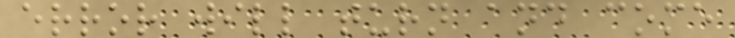error will turn and come
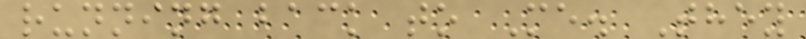running back to Me. They
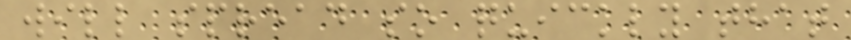will spread so quickly that
